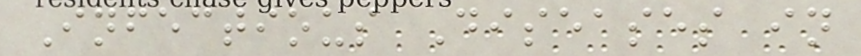Infectious Diseases in
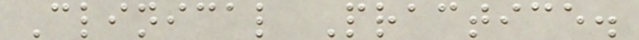Clinical Practice.
